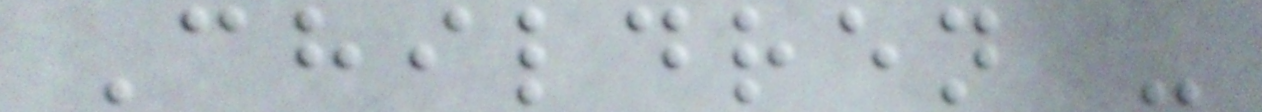Children -
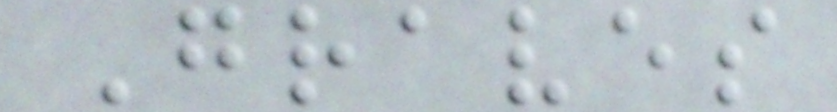Graves
